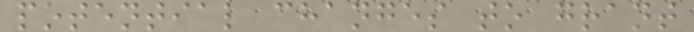potential changes to grant
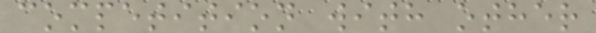competition with other
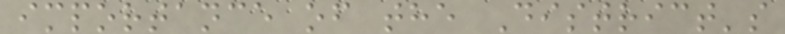importance of the District's
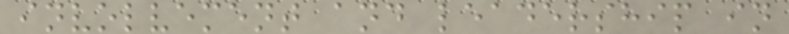involvement and leadership in
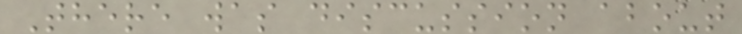There was discussion about
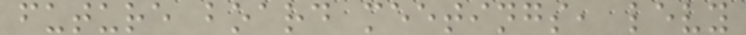future board meetings, levy
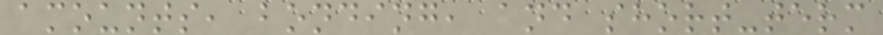amounts, bonding, and short-term
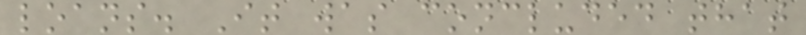loans. It was concluded that
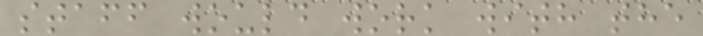staff would work with the
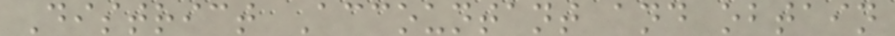District Accountant and obtain
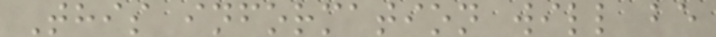This information will be
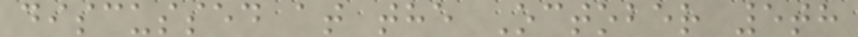discussed at the October 5th
